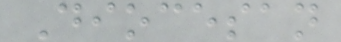Diocesan
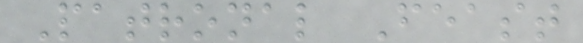Patronal Feast
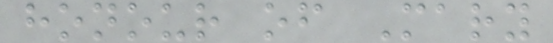honour of Mary
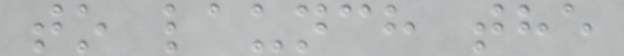to launch the
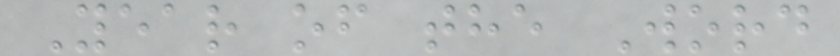Year of the Word
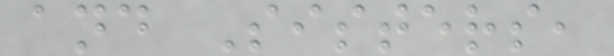and Sisters,
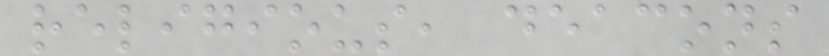religious, deacons
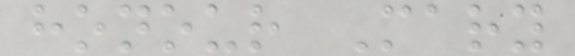honour Mary
